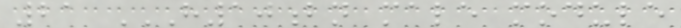21 H10BN MALE MODULE
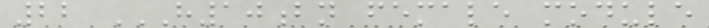22 H10BN FEMALE MODULE
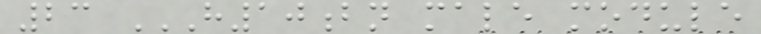23 H10BN MALE MODULE
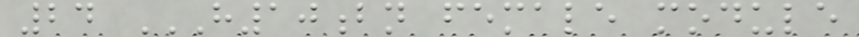24 H10BN FEMALE MODULE
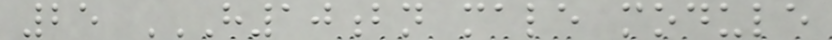25 H10BN MALE MODULE
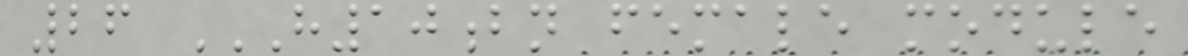26 H10BN FEMALE MODULE
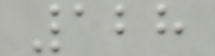128
